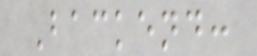Backend:
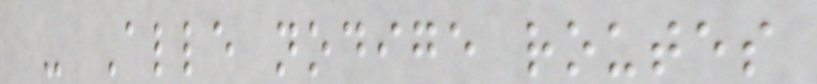- Alle nodige routes
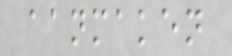aanmaken
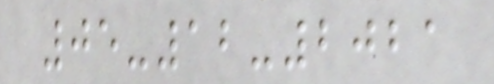05-12-2021
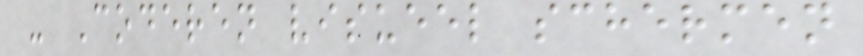- Coderen visueel schermen
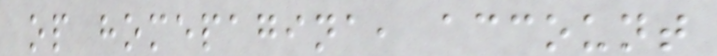op homepagina, account
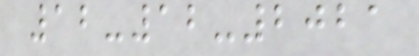12-12-2021
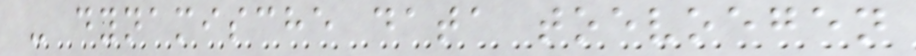- dynamische data toevoegen
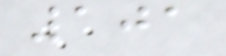101
